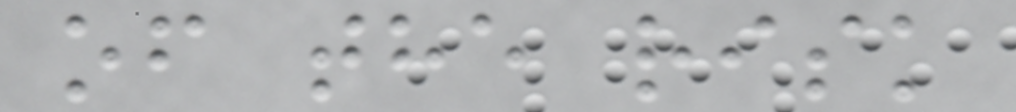of the risk
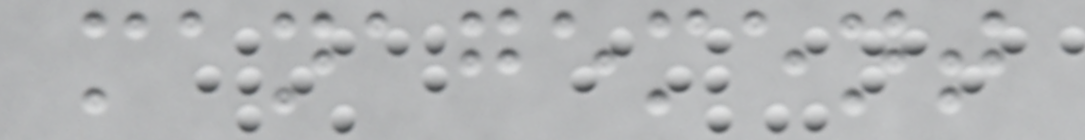management
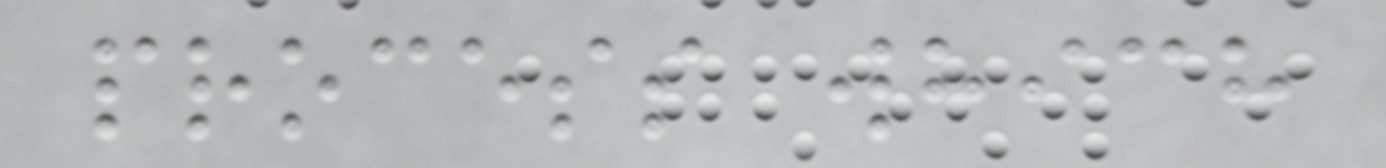process which
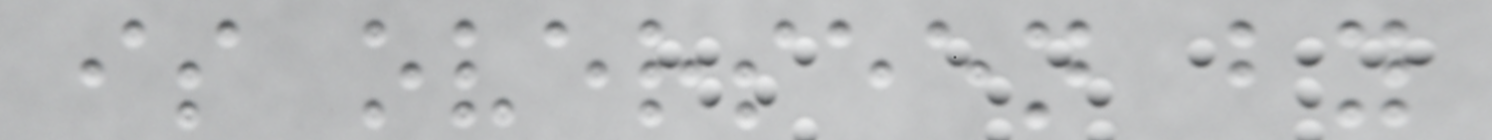is overseen by
